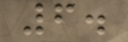6.
